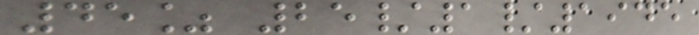45% 25/1/1945
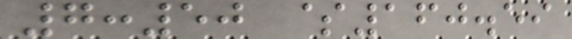7:50 $160.59
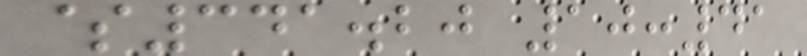$341.20 10:41
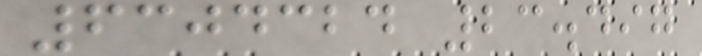6304324 23.497
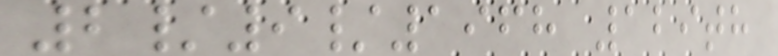2/9/1968 129th
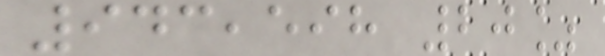943,598 20%
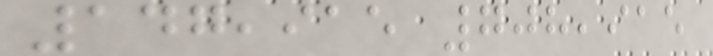147,915 708,915
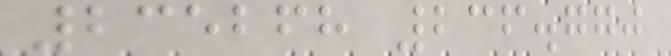235268 236.770
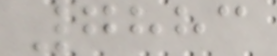7883
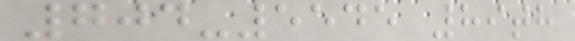704-5545 89th
